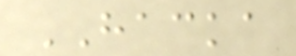HACKA
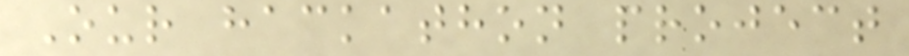Our hackathon project
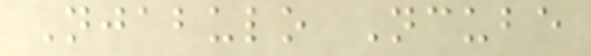Njabulo Ncube
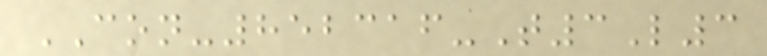CON-852316-T3L3
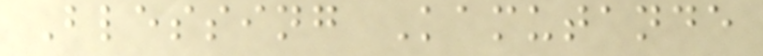Blessing Kamutande
